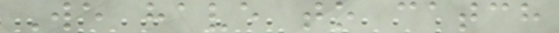We have to catch
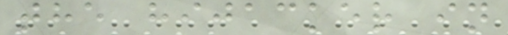the hijacker in
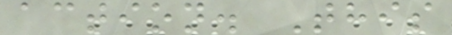action. This
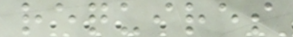requires
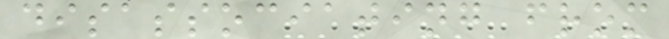disassociating from
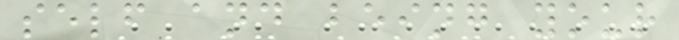self and being your
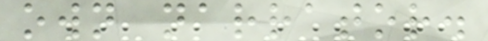own narrator.
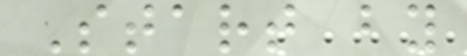Start by
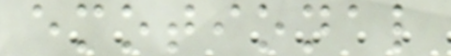emotional
